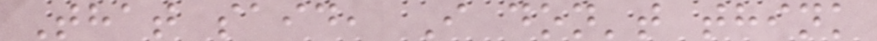That said, I don't think
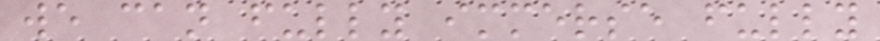we can fully immerse fully
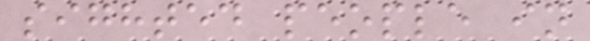sighted people in
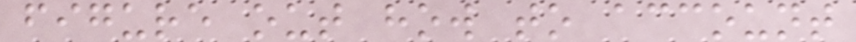figure out how to account
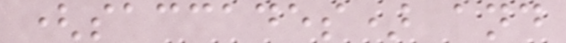(saccades) and
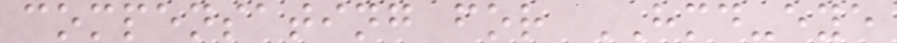compensating for HMD-eye
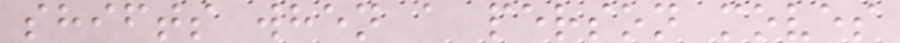shifts when a person moves
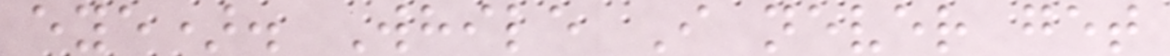eye). While I never get
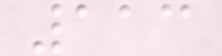113
